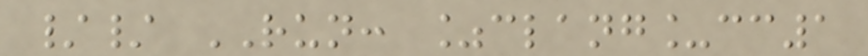// RUN: %clang_cc1
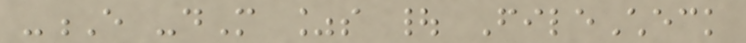-E -dM %s | FileCheck
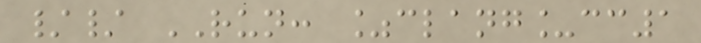// RUN: %clang_cc1
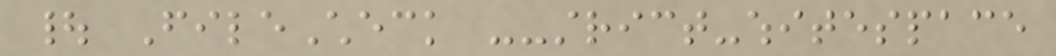| FileCheck --strict-whitespace
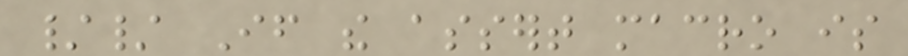// If the assert macro is
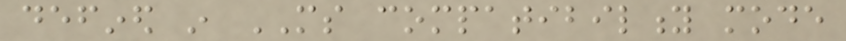defined in MS compatibility mode
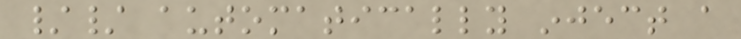// automatically inject a
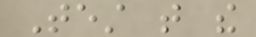Test that the
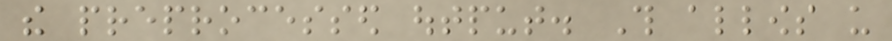the preprocessed output. This allows us
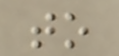to
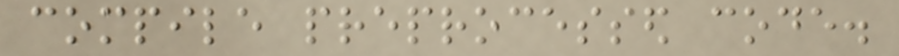compile preprocessed code.
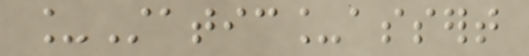_Static_assert
